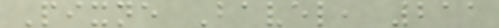Pixne Bavel, 211
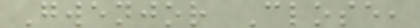Gwenjor Close,
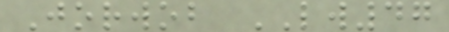Jorwob LW47
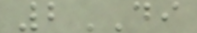2DI
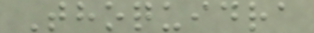Thoquidra
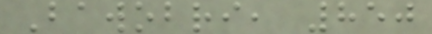Bawobri, 850
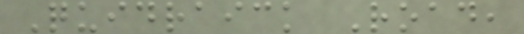Quidraick Road,
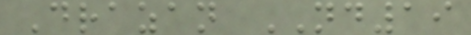Drazan ND19
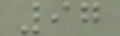97
